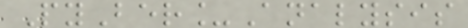PyBer_Analysis
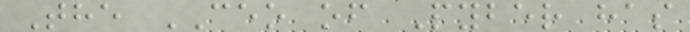The CEO of Pyber has
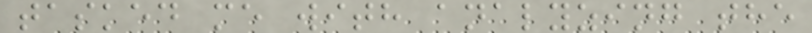tasked me with analyzing the
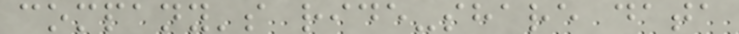company's ride-share data
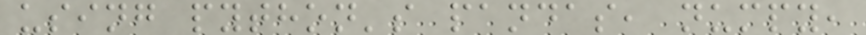using python's pandas, numpy,
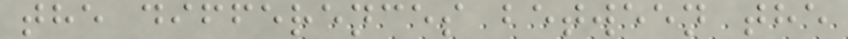the differences between the
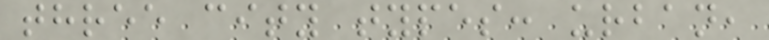three city types: urban,
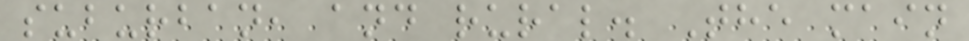suburban, and rural. The main
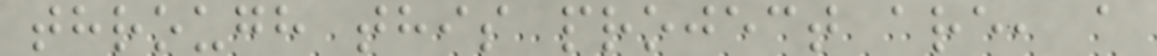through this project are, a
